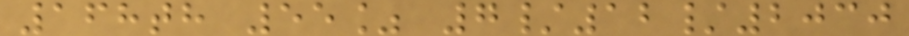168th 55% 7/12/2030
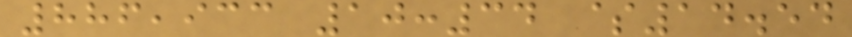886,933 10:34 $14.54
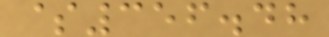$356.48
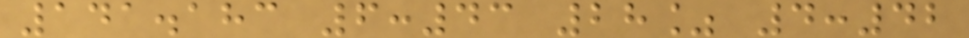141.183 6:43 28% 4:42
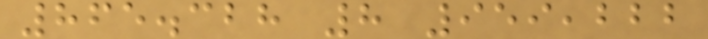865.328 8 959,222
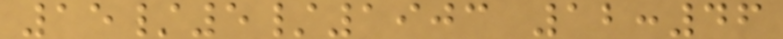15/5/1903 12:46
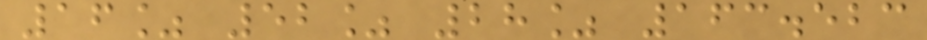16% 52% 28% 163.523
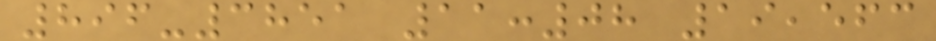896-3851 11:08 19,563
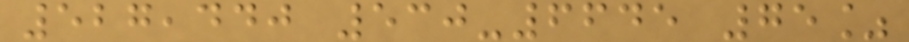527,440 530-6645 75%
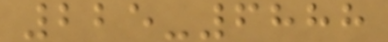225-6888
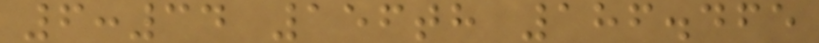6:34 156th 186.465
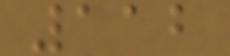112
